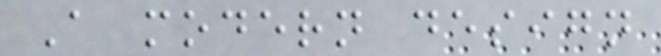A modern design
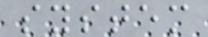system
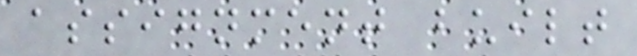assignment built
